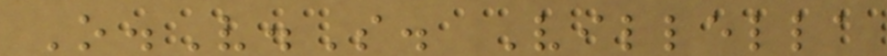O.V.S. Villella
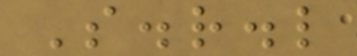S.r.l
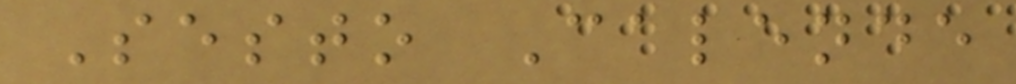Sesto Calende
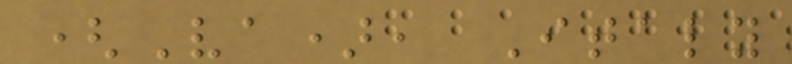(Va), Italy
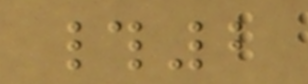#2
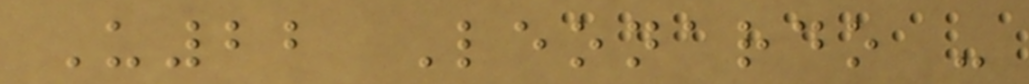U22 Leonardo -
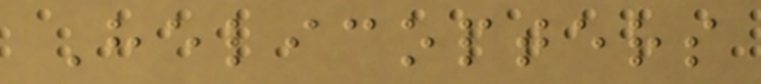Helicopters
